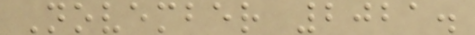November 2021.
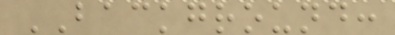BACKGROUND:
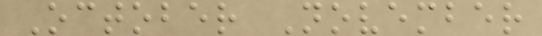October November
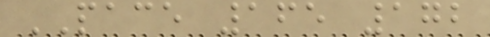PACE 165 172
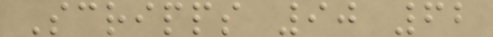Scripps 90 62
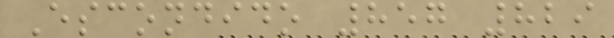Escondido 857 829
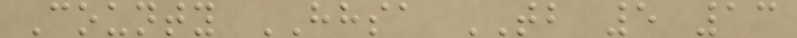County HHSA TB 5 13
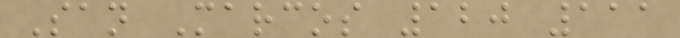San Marcos 120 111
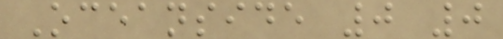Oceanside 0 0
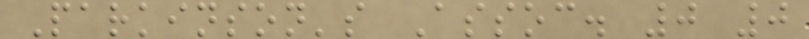Parkinson's Assoc. 0 0
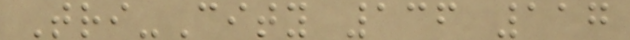Tri-City 136 117
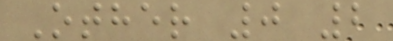Other 0 2
